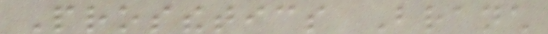Prosthetics Branch
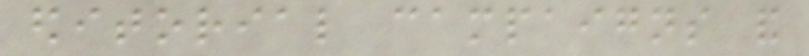editorial campaigns and
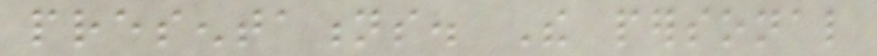presentations. The personal
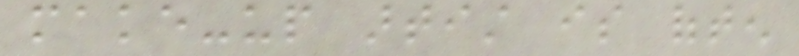make-up artist is often
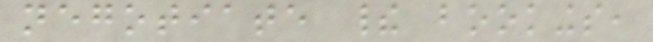negotiate their bookings,
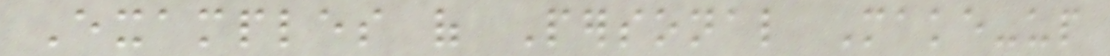Examples of Personal Make-up
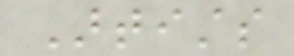Artists
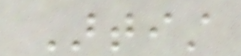Artist
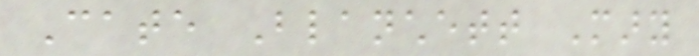Cate Blanchett Mary
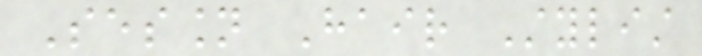Session Hair Stylist
